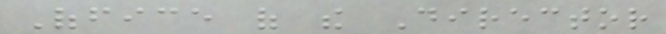Office of the Director
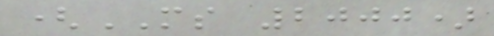(MS 2000)
